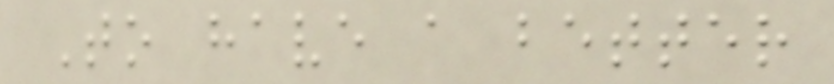To have a better
